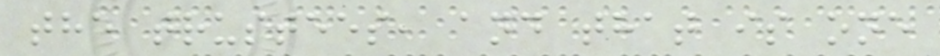the trustees, and that is one
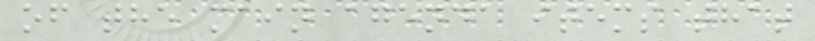of the main agenda items that
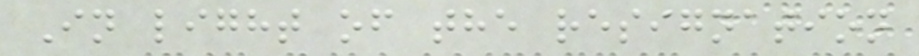In light of the resignation
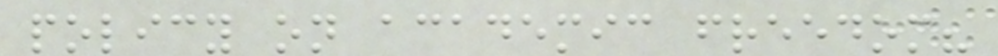policy on academic freedom?
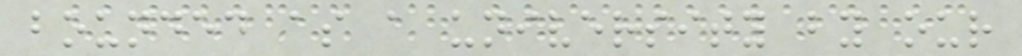bounded as a university by our
